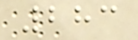283
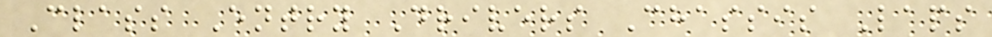Class Entry Drivers Chassis Laps
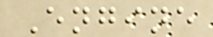Engine
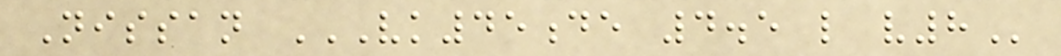Nissan VK45DE 4.5 L V8
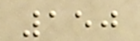150
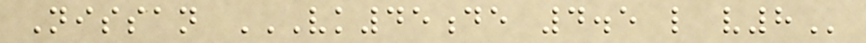Nissan VK45DE 4.5 L V8
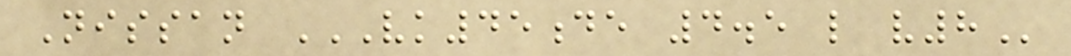Nissan VK45DE 4.5 L V8
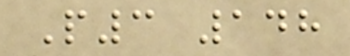P3 148
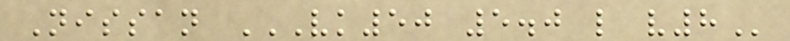Nissan VK50 5.0 L V8
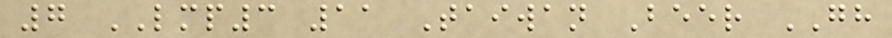7 LMP3 11 Taiwan Beer GH
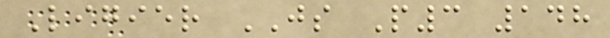Ligier JS P3 148
